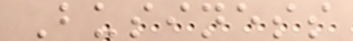Business
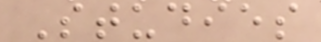Studies
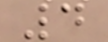4
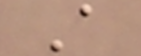A
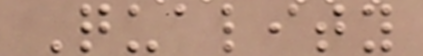Quality
